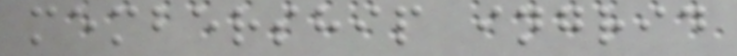membership ingrid
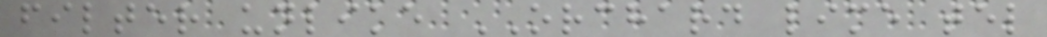filter unlike ORCHARD lime tel
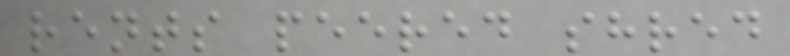rents peered shred
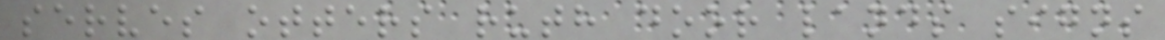serves otters ruth door lands signs
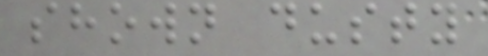shown dusty
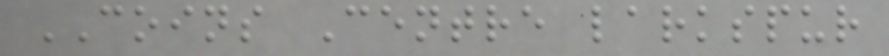COINS Centre larkspur
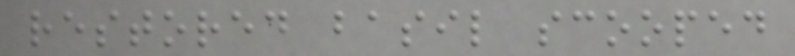restored basil scooped
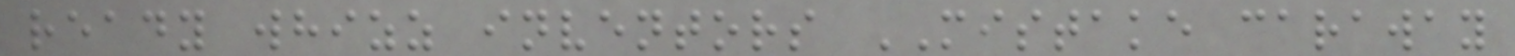ready whizz inventors MISTAKE caraway
